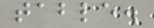table.
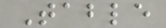Table
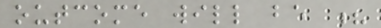outcome will be ?
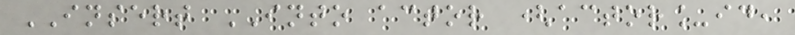INSERT INTO actor (actor_id,
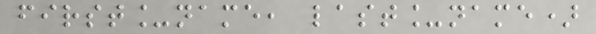first_name, last_name)
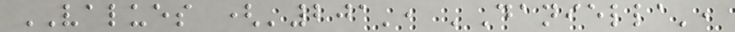VALUES ('201', 'Daniella',
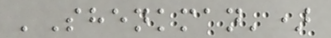'Shenkman')
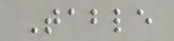Table
